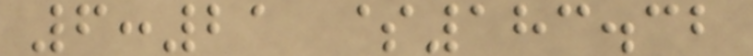6:21 $183.32
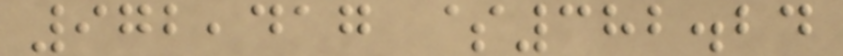972,417 $382.24
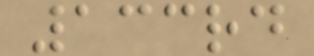133rd
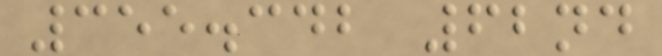355.342 62nd
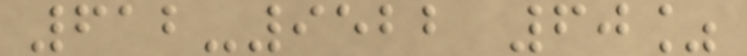612-9522 60%
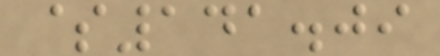$141.09
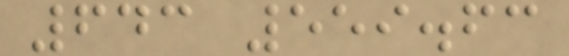643 559.63
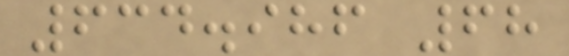634.986 68
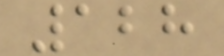128
